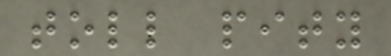toll pity
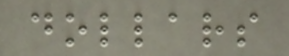dollars
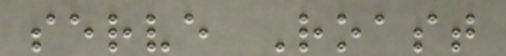serve Roast
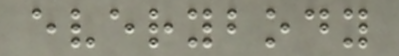everybody
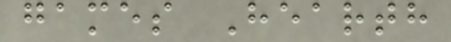games Hearth
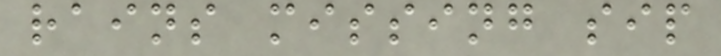rains missing sip
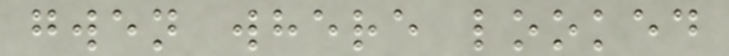gwen where looked
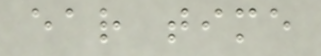ear time
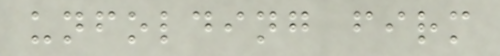unfolding firm
